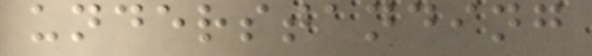understanding
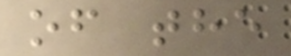of the
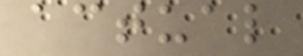actual
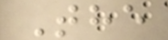The
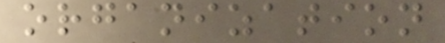organization
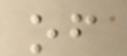of
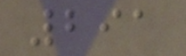291
